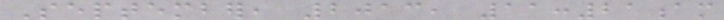September, 2013, 11:21am
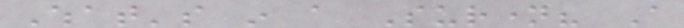What's in a Surname? A
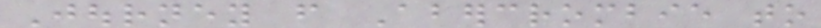Journey from Abercrombie to
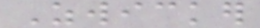Zwicker
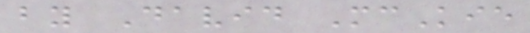by David McKie
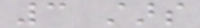3 stars
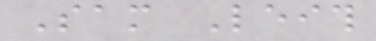Sam Leith
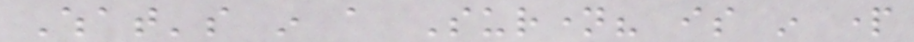What's in a Surname? is in part
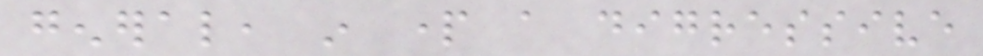general, in part a digressive
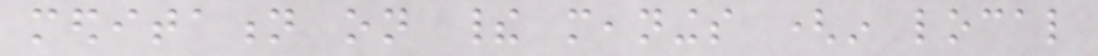meditation on their meanings (in local
